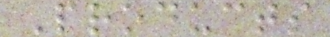Products
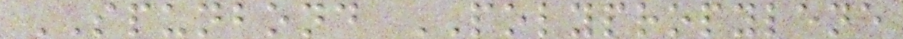SPUNBOND POLYPROPYLENE
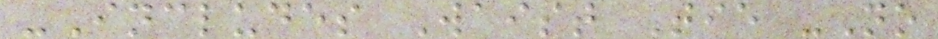-Includes Waist Tie -No
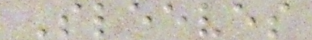Sleeves
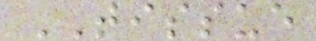TISSUE
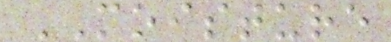MOISTURE
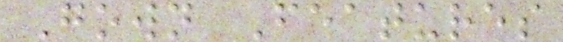Gown Features
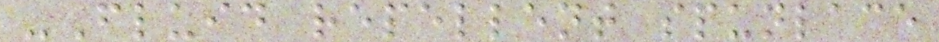-Fluid repellent spunlace
